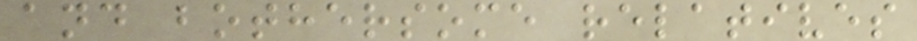and bothersome relatives
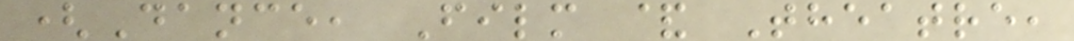(Dance, Film & Theatre,
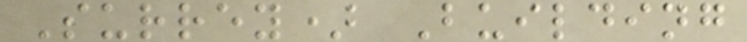Surrey) Building
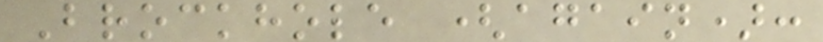Brockhole (again):
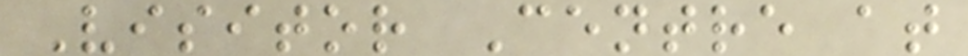Visitor Centre at
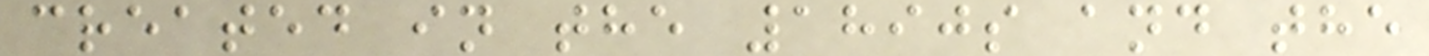created in the 1890s and the
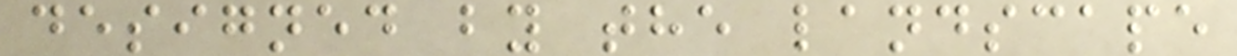designed by the landscape
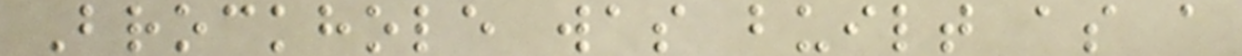Brockhole was built as a
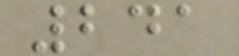241
